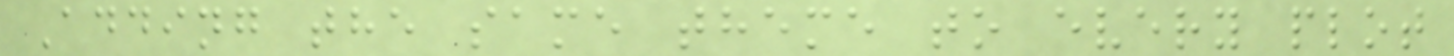Adding the same theme to every plot
